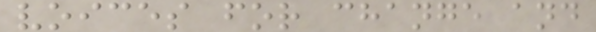voices for change and
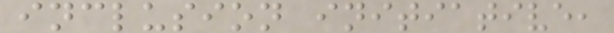inclusion initiative,
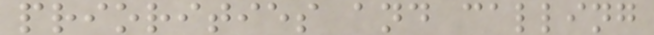priorities and calling
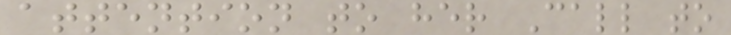attention to her Call to
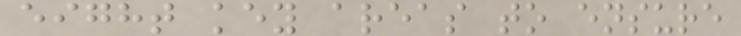eight key areas to ensure
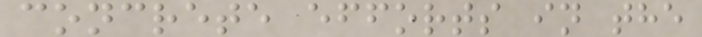concrete efforts in the
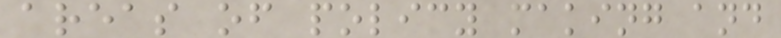areas of policy making and
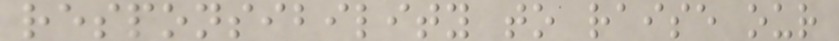responsibility to raise our
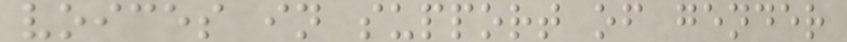voices in support of gender
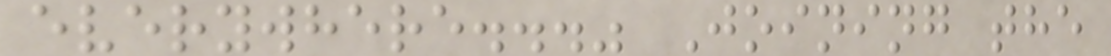everywhere..." Joining the
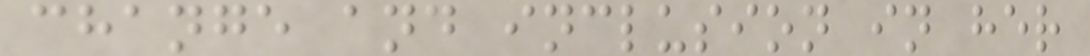change and inclusion in her
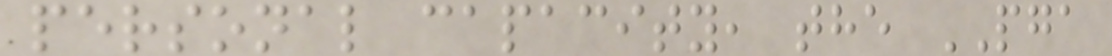personal capacity, the PGA
